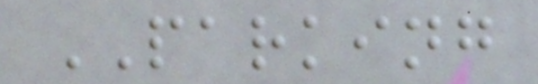PARKING
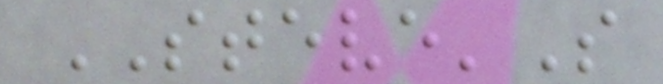STEVE'S
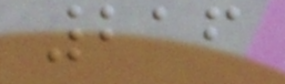216
